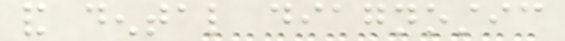and dental diagnostic
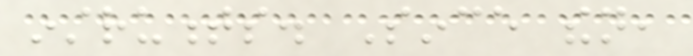instruments. Since then,
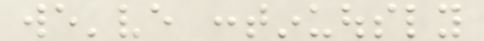we've continuously
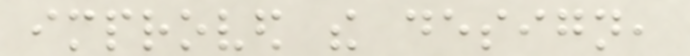improved the design,
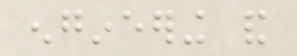engineering and
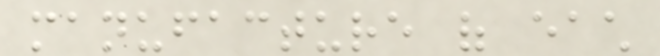manufacture of each
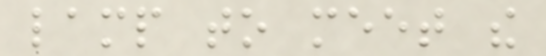lamp to meet the
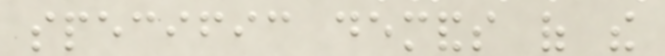specific demands of the
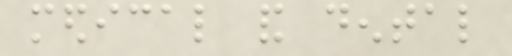medical and dental
